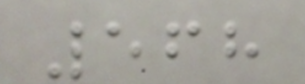568
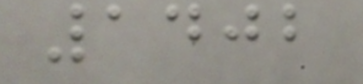1402
